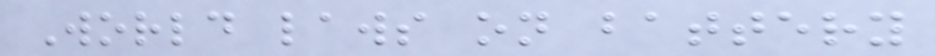World laws on battery
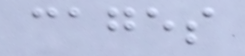cages
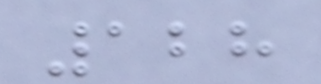128
